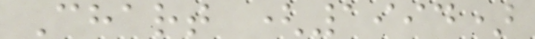Chart (1994)
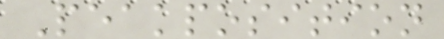Peakposition
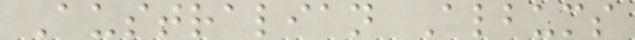Australian Albums
